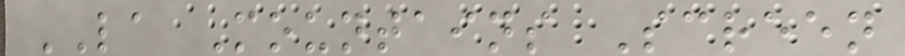LA Mountains Screen
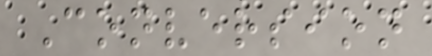Conversion
